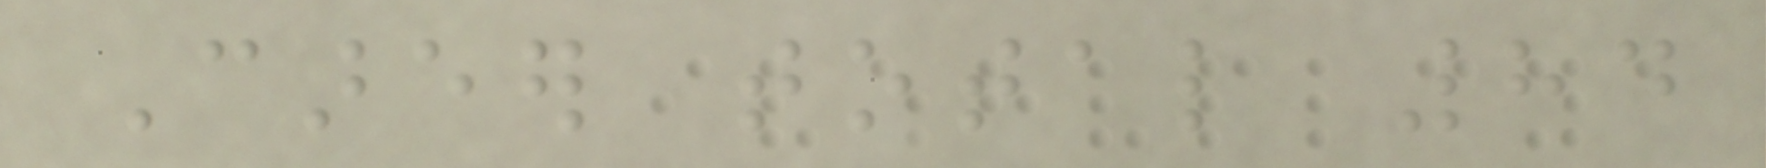Career total 84
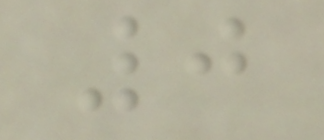0
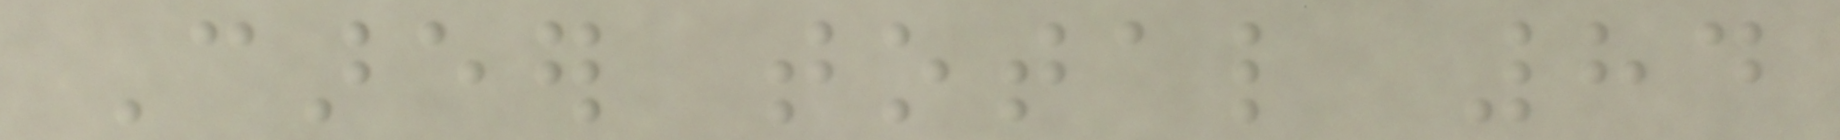Career total 84
